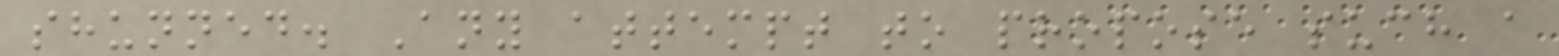shunned. Any attempt to propose such a
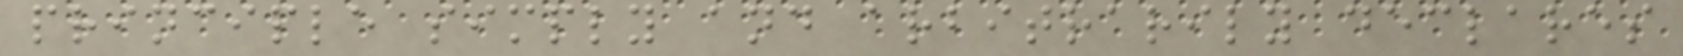principle simply and arbitrarily declares
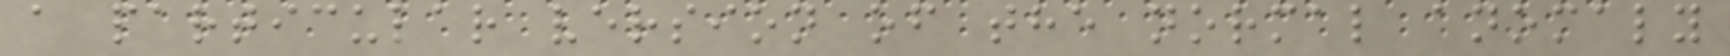a particular version of the normal anomaly
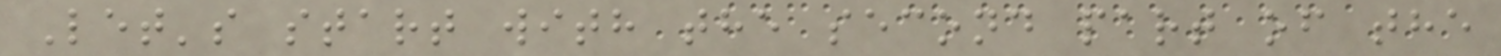Let's start with the second part of the
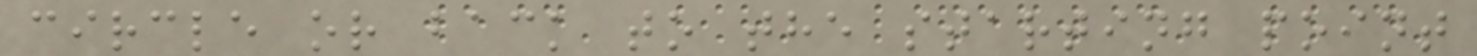circle or back to the starting point
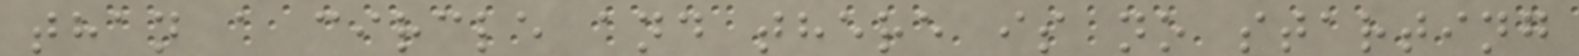than a circle and there is no starting
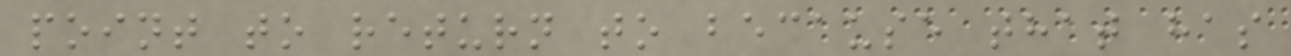point to return to because that has
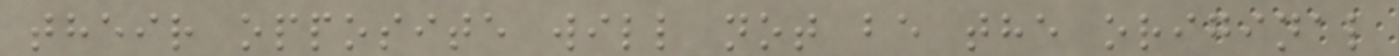their opposite will not be the original
